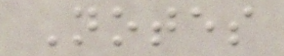Notes
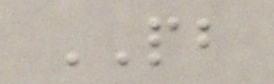PB
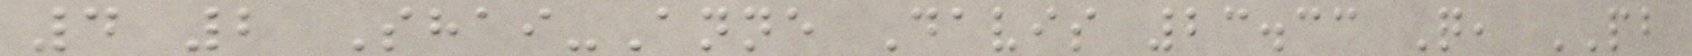4 2 Shai-Anne Davis 23.33 Q, PB
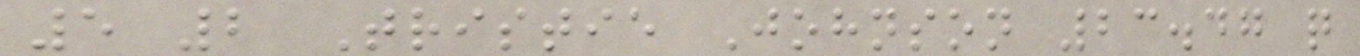5 2 Tristie Johnson 23.47 q
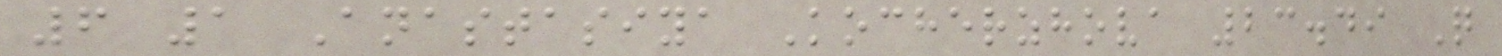6 1 Anastasiya Kocherzhova 23.49 Q
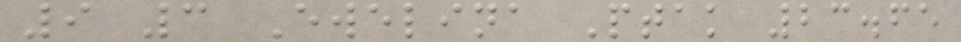9 3 Ewelina Ptak 23.65
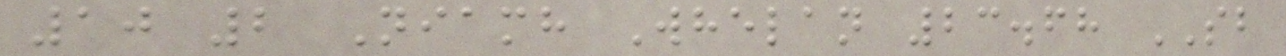10 2 Niamh Whelan 23.68 SB
